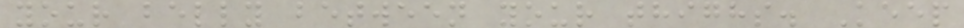your belly between your thighs. Keep
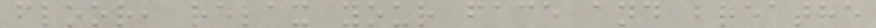floor, relax your face and breathe
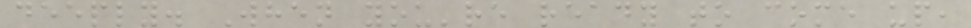deeply. When you're ready to come up,
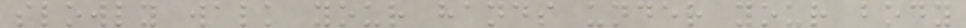slowly walk your hands under your body
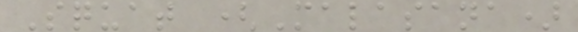Squat (Malasana)
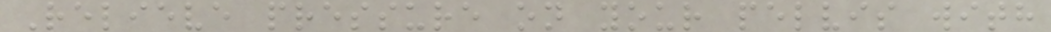Relieve pressure on your pelvis with
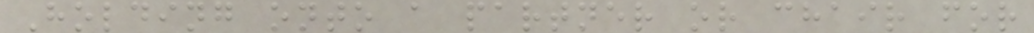Holding onto a partner or chair for
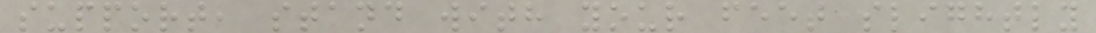support, stand with your feet slightly
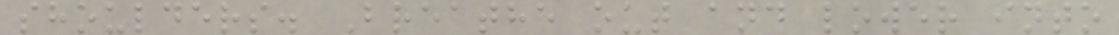shoulders. Breathe out and lower into
